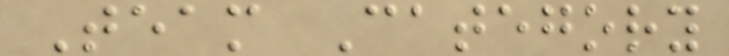Team Category
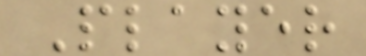Player
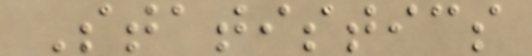Statistics
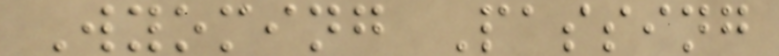Wyoming Passing
